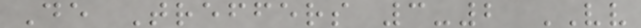De Treffers 3-2 VV
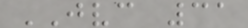JVC 31
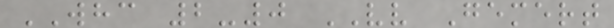WHC 2-0 VV Gemert
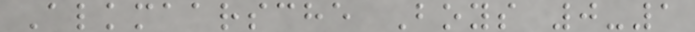Alkmaarsche Boys 0-1
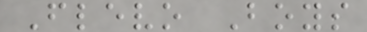Flevo Boys
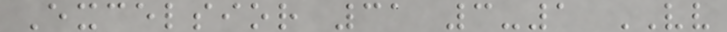Excelsior 31 3-1 VV
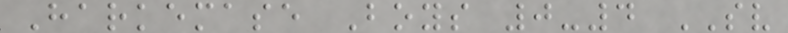Harkemase Boys 0-4 SV
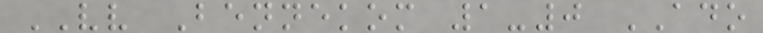VV Bennekom 1-0 ADO
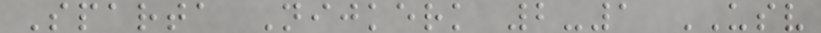Sparta Nijkerk 2-1 USV
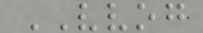VVOG
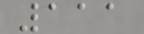111
